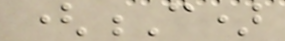(C)
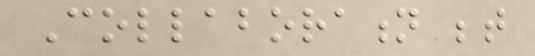Collaboration between
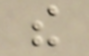the
